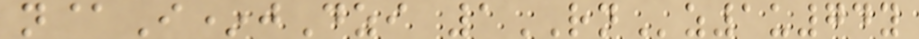n@I*jDzi 1RNz1u74y
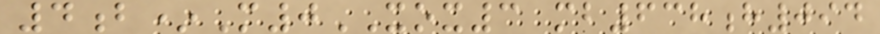4b*M0XOX3 mb638h094
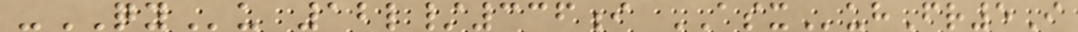-QYu 12l/336i ASXuhFr5I
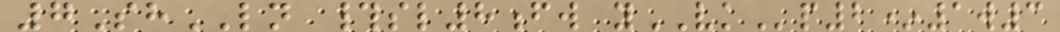7ShLN #sl8fw yVKp2*1w3
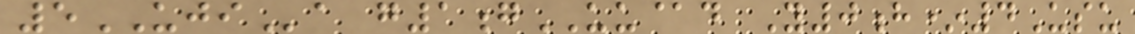5UJIa g1gUU@d Y0h*4Usu
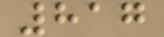817
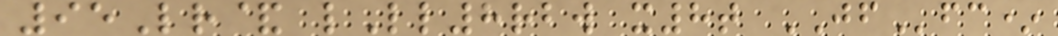95Lr& lLl8rbw x8t JFfc*
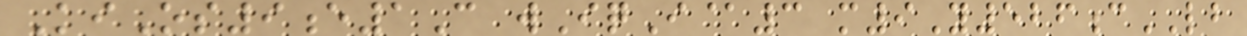KiOs9e1C wIqI@3 m9Y526cLB
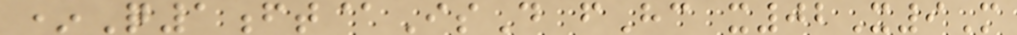*Q1ft@IsD fHc x02X9M
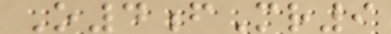O4fMr9
